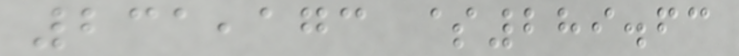231,173 $289.63
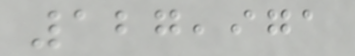127,971
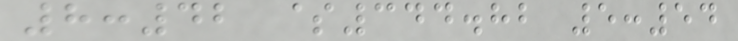8:42 $344.82 5:54
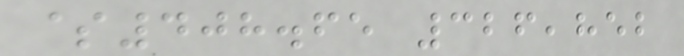$408.65 326,852
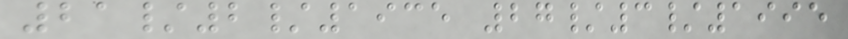21/2/1935 27/3/1995
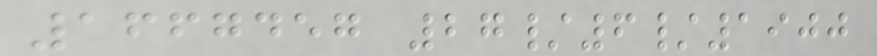1667457 27/6/1900
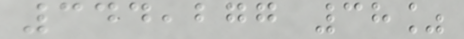344,277 38%
